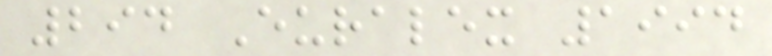294 Euralex 1994
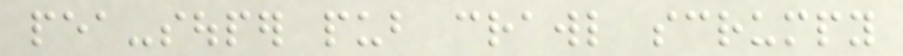pea-souper pub crawl scrumpy
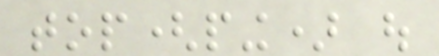top(ping) out
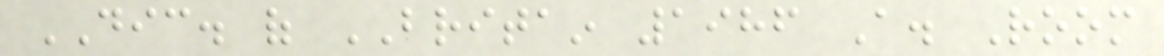DIC. of BRITAIN 1986 A. Room
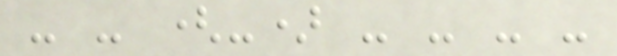- - (-) - - - -
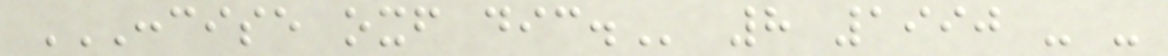CONCISE OXF DIC. 8 1990 - -
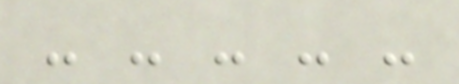- - - - -
